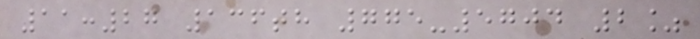11:27 136th 775-5704 2%
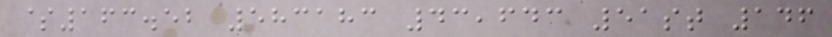$163.52 583183 43,643 51st 146
